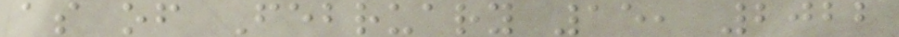as of February 15, 2022
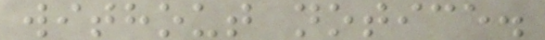without notice.
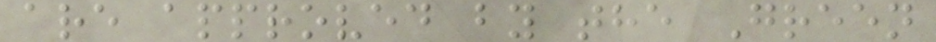are approved by the Green
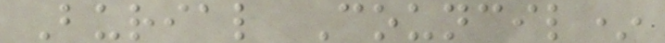Burial Council*
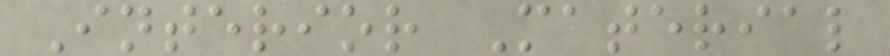Interior Material
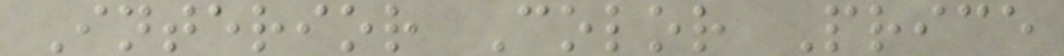Interior Color Price
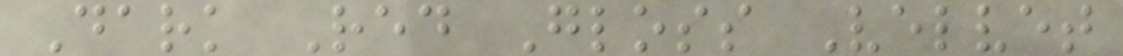Dark Red Gloss Velvet
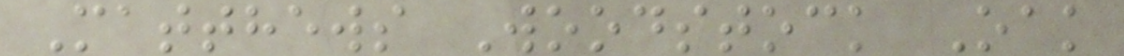Matthews Woodstock Oak
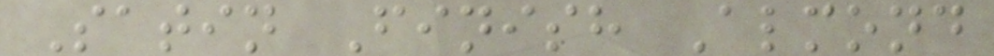Satin Finish Almond
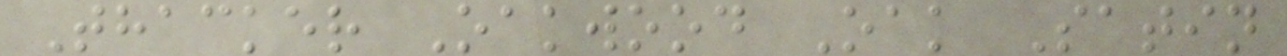Thacker Oakwood Oak Satin
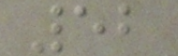52
